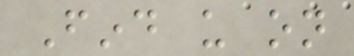Find us on
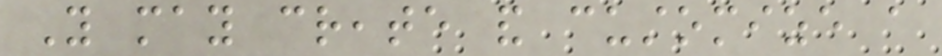You may create and customize a
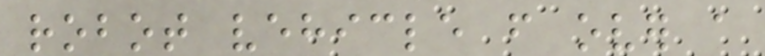robot vehicle from over a
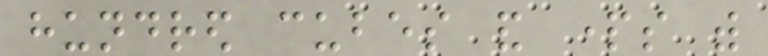hundred cubes and parts with
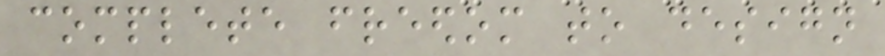complete freedom to design
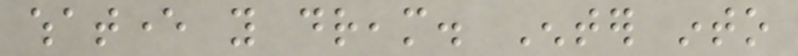whatever you dream. Enter into
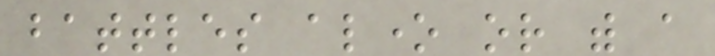battles alone or with a
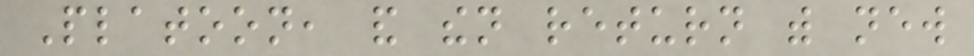Platoon, and then return with new
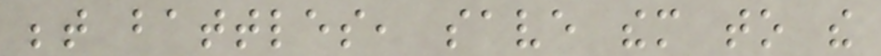between battles, save them to the
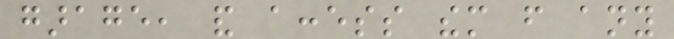garage, and access them from any
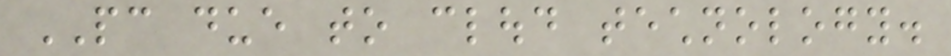PC due to cloud technology.
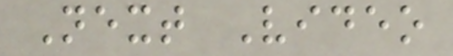Next Video
